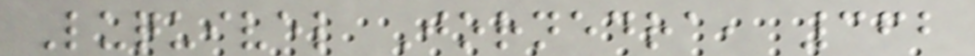Luquivel Jornedra, 362
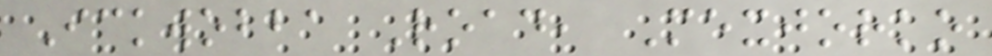Ickwobba Road, Mexjorko
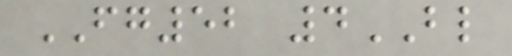FG52 4BL
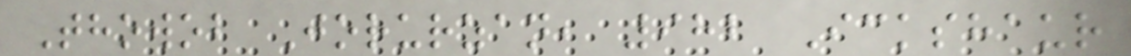Thowob Jorurzan, 982 Ickshaur
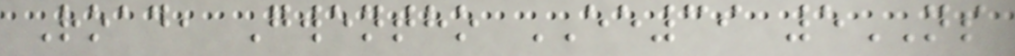Road, Gwentho EE39 5NS
